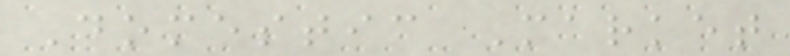Domestic Market
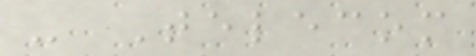- Telecom
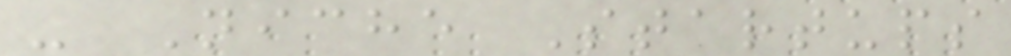- Niche Startups
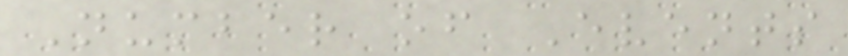Number of Events
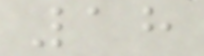18
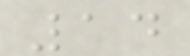14
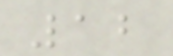12
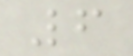6
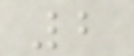2
